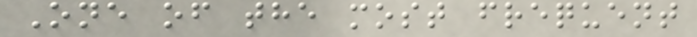One of the most frequent
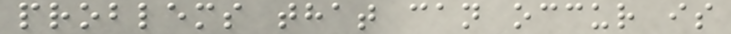problems that can occur is
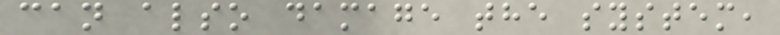can also damage the system,
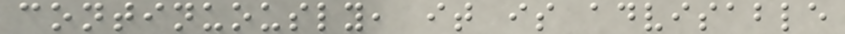continuously, it is advisable
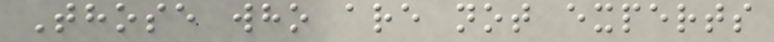Those who are not experts
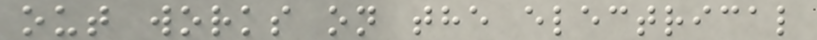out works on the electrical
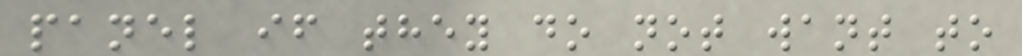panel if they do not want to
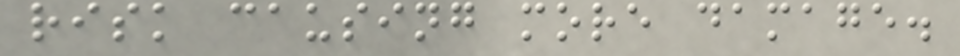risk causing more damage.
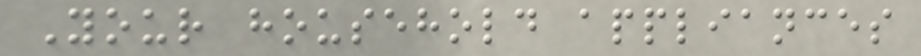Your household appliances
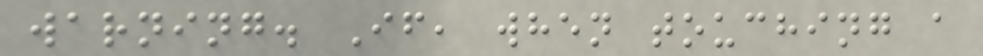warning. If, when touching a
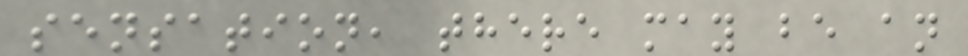sensation, there may be an
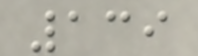139
